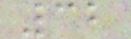32
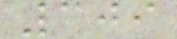309
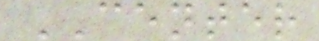CENTER
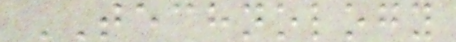TECHNOLOGY
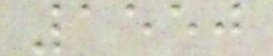1550
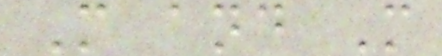M and M
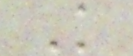K
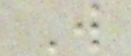W
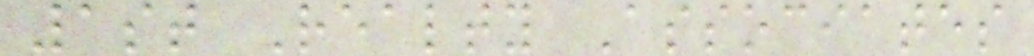1st Realty Associates
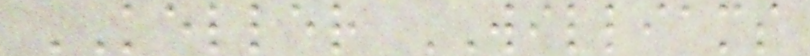KELLER WILLIAMS
